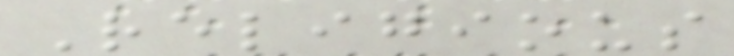Religious
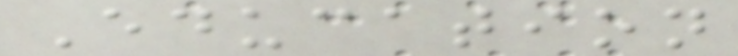Education
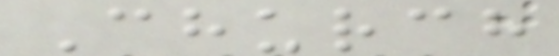Church
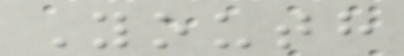Youth
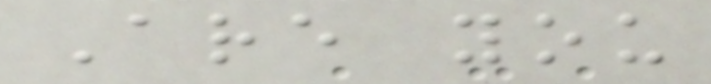Are you
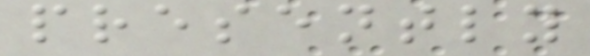presently
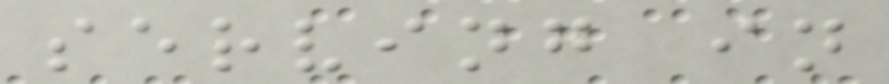serving in
